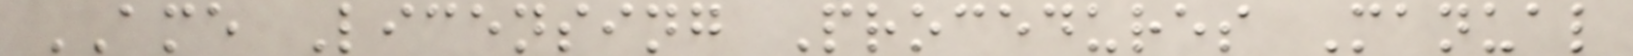AME Licensing Procedures Manual
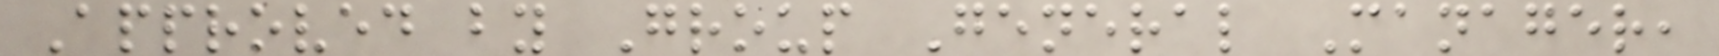Approved by Group General Manager,
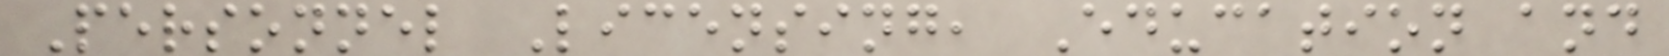Personnel Licensing, Education and
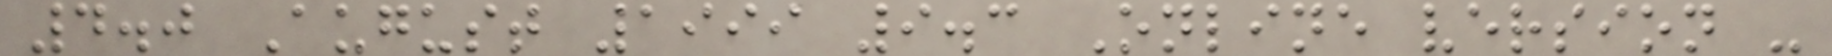4.0 August 1999 9.3 Online version -
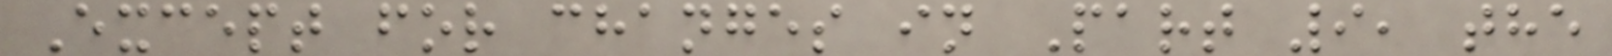Except for changes in Part 9, the
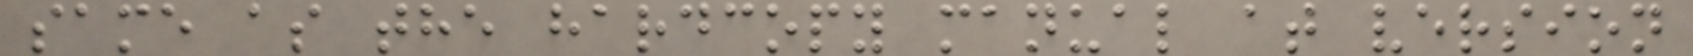same as the hardcopy manual at version
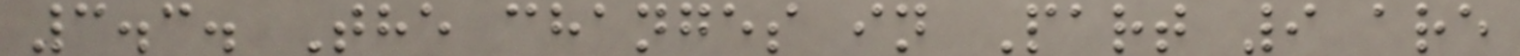3.3. The changes in Part 9 are
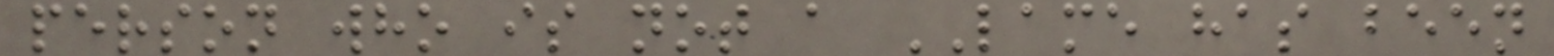person who is not a LAME has been
